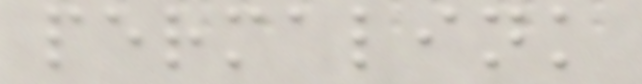permalink
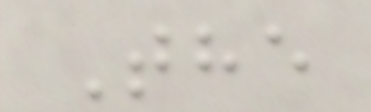The
